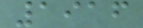1916
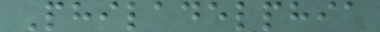Philadelphia
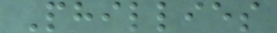Phillies
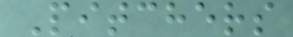Pitchers
